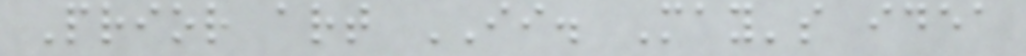Prior art II. May's idea
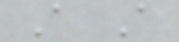A A
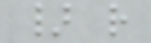} r
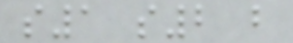s1 s2 b
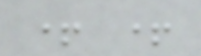+ +
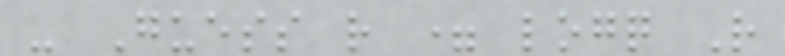- Guess r = logq R
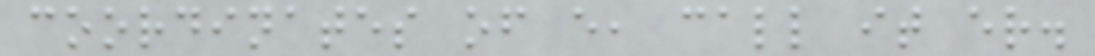coordinates of e, call it er.
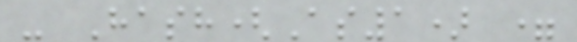- Hash(As1) =
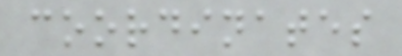coordinates
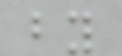by
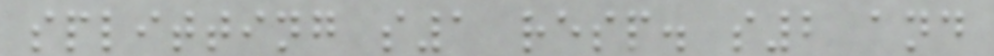splitting s1 resp. s2 and
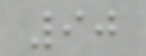90
